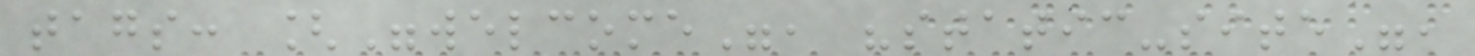tags: ["welcome", "static-site",
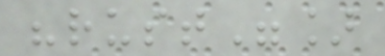"rust"]
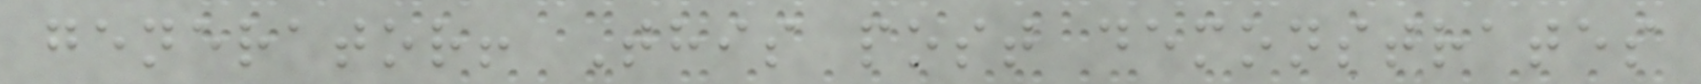generator! This post demonstrates
